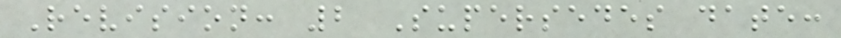Revision: 2 Supersedes date:
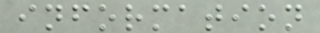information
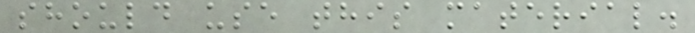should use this material.
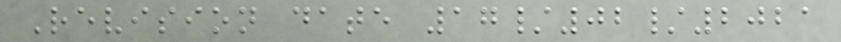Revision date 17/02/2021
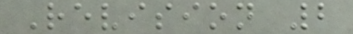Revision 2
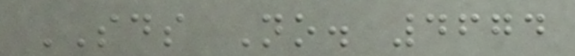SDS No. 4674
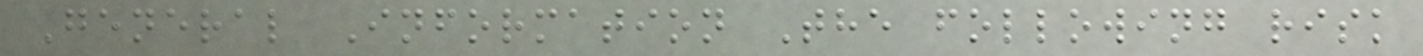General Information The following risk
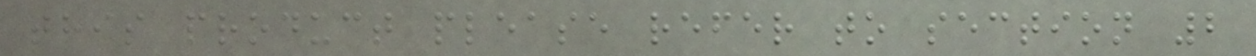this product please refer to section 2
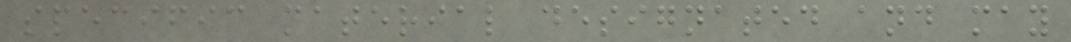specific material designated and may
